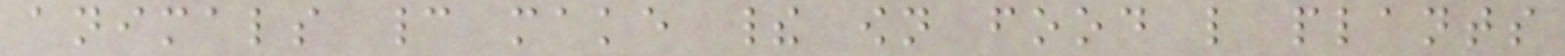animals cannot make their own food like plants
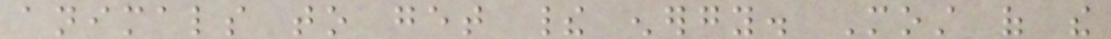animals to get their energy. Most of the
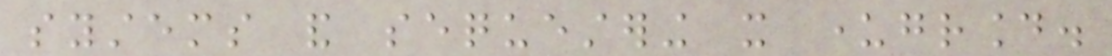systems and sequestering it underground.
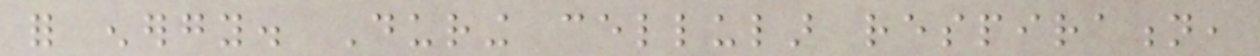for energy. During cellular respiration,
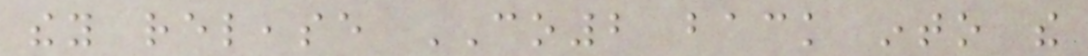they release CO2 back into the
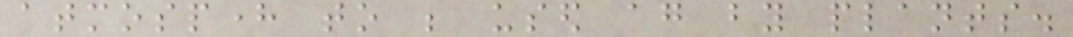atmosphere to be used again by plants.
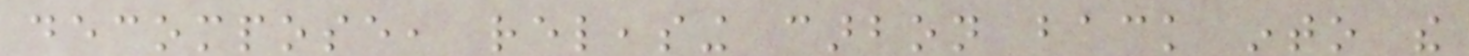decompose, releasing carbon back into the
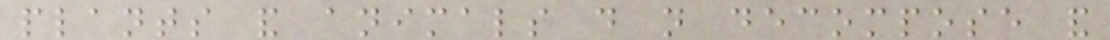plants and animals do not decompose and
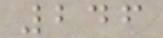246
